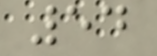54
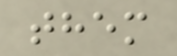them
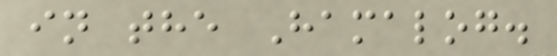in the Hamalog.
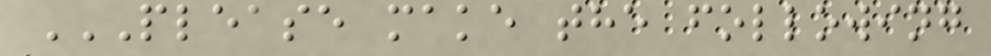PLEASE MAKE THE FOLLOWING
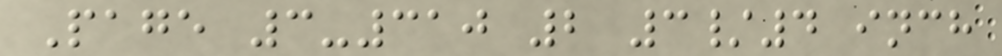Page 3-310 2 3/4 inch
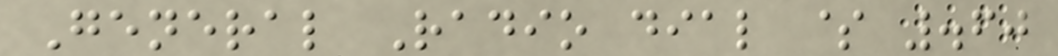General Radio dial $ .60
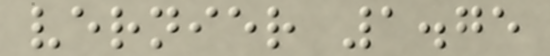vernier 1.75
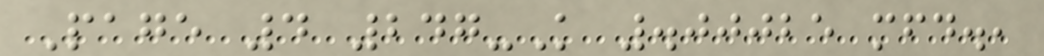Page 4 247-K .00025 mfd.,
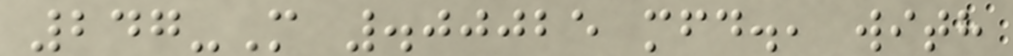247-M .00025 mfd., with
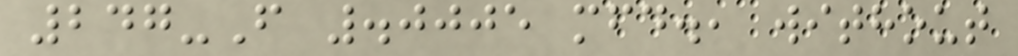247-F .0005 mfd., without
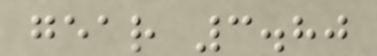gear 3.80
